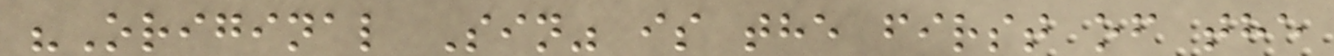"Original Sin" is the first of the
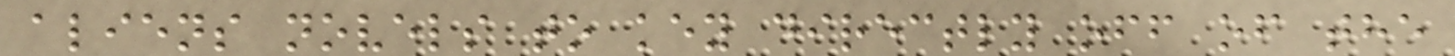aliens novels to key directly off of the
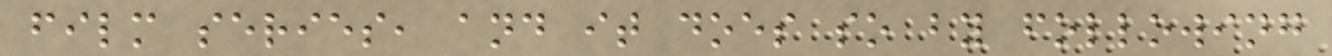film series, and it does so by following
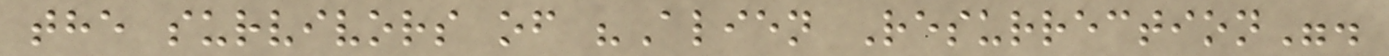the survivors of "Alien Resurrection".
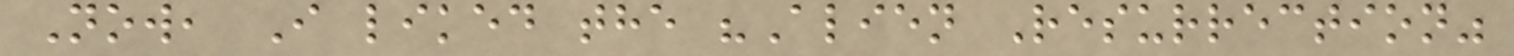Now, I liked the "Alien Resurrection"
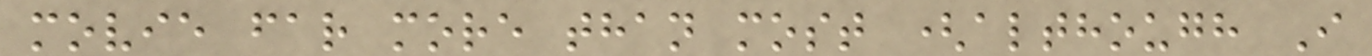movie far more than most (although I
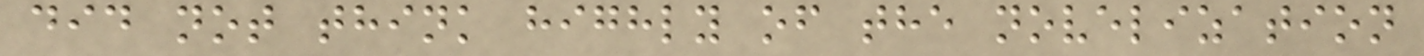did not think highly of the novelization
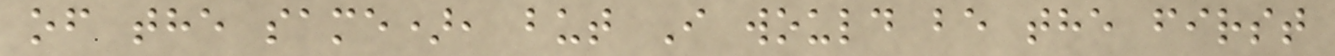of the same), but I would be the first
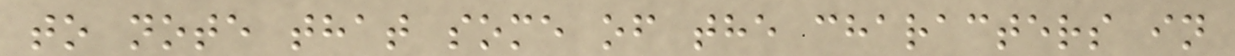to note that some of the characters in
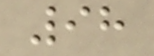98
